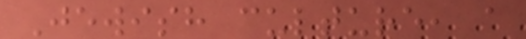Jewish culture, a
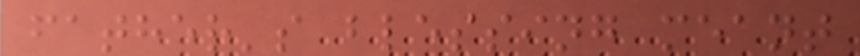father's blessing meant
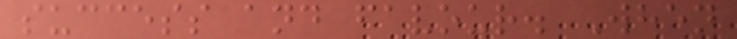success and favour. When
